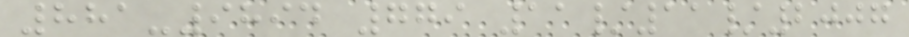881-9894 779 11/11/2007
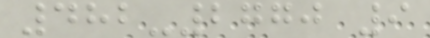482-2770 9
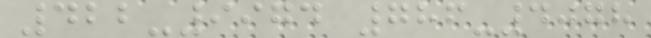422-9974 786-4078
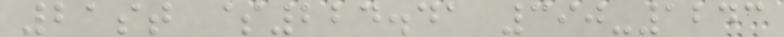21st $224.41 390-1243
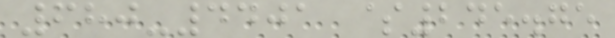680-4401 $245.75
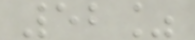52%
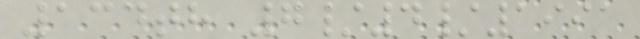134th 7/4/1991
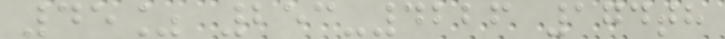45% 253-4226 174th
